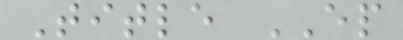Title EP
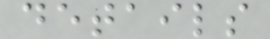details
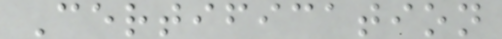Certification
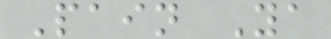Pain Ya
